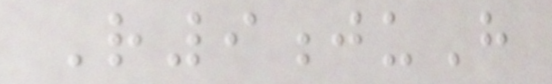R9juH
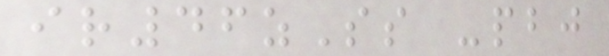ir46zSs -pbj
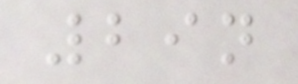29n
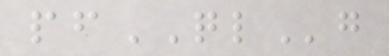pfQLg
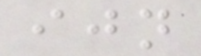ijn
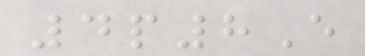4p8E
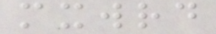mxwrd
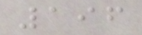196
